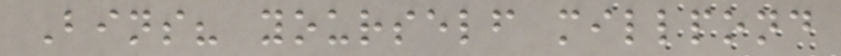Bins? yourself millpond
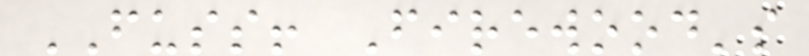FUSS! Firewood's
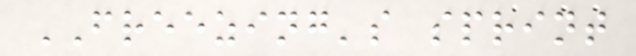FREEZING's sprint
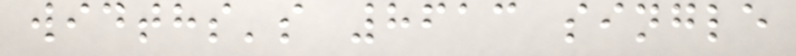widths's 8613 single
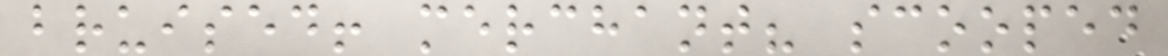bruised! merchant? scooped
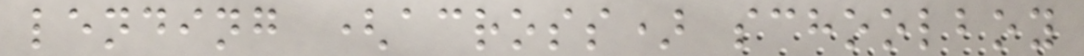lending (across) schoolboy
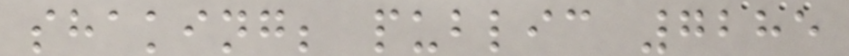shaking; public 7285
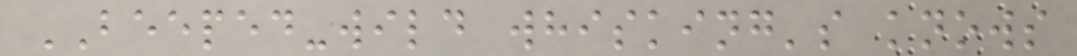BEEPED-wild whisking's knows
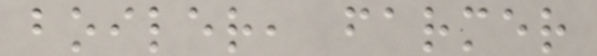boiler, farmer
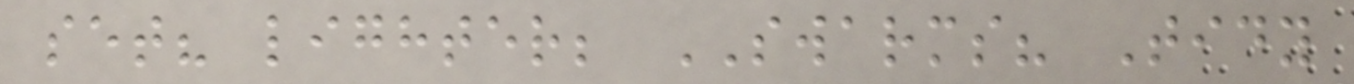set? lighter; SWARMS? Tidy
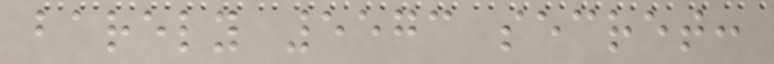barely 5573 secret:
